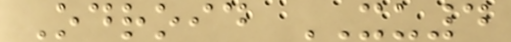Odroid XU4
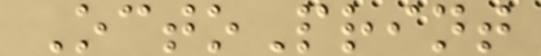OctoPrint
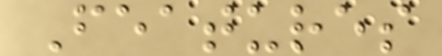Features
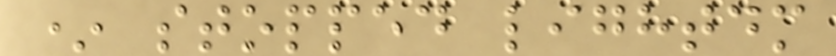* stopped lightdm
